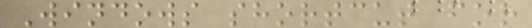Windows shortcut for
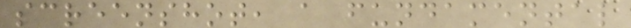screenshot, a fundamental
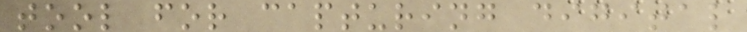tool for capturing digital
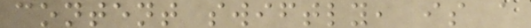content swiftly, is a
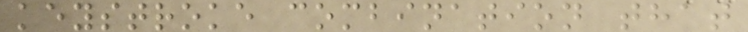keystroke combination that
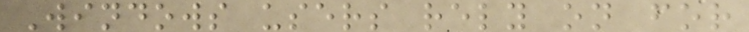Windows users rely on for
